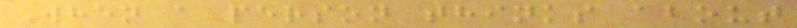When a person thinks about
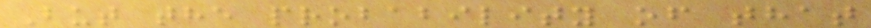But the probability of that
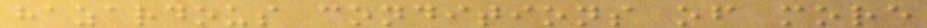hazardous conditions of more
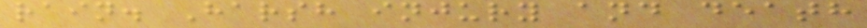rain. Harsh injury and death
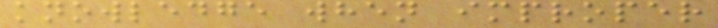knowledge when improper
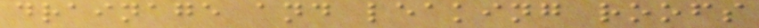drainage and leaking roofs
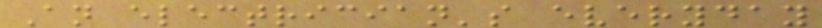An electrician's everyday
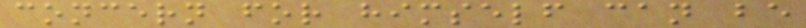concern for himself can be
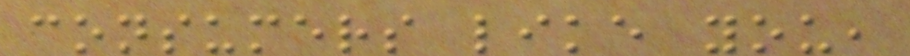consumers like you,
